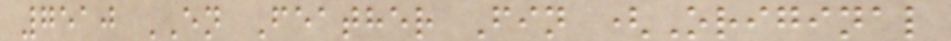7510 EN Feather Fin (Original
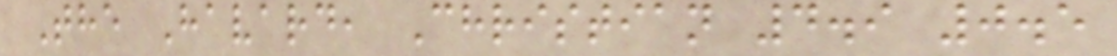The Havard, Christian 4.9 0.5
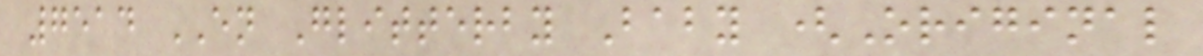7514 EN Glitterby Baby (Original
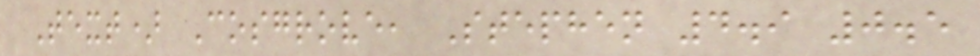Text) Cosgrove, Stephen 4.9 0.5
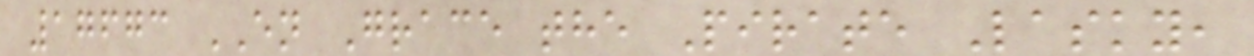17673 EN Grace the Pirate Lasky,
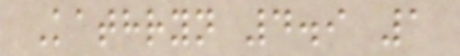Kathryn 4.9 1
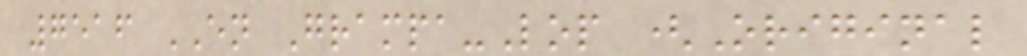7516 EN Grampa-Lop (Original
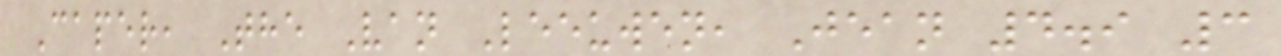Caper, The Van Leeuwen, Jean 4.9 3
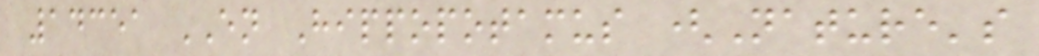14351 EN Hippopotamus (Nature's
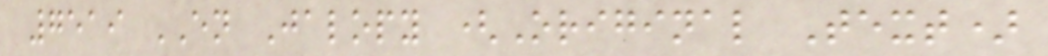7519 EN Jalopy (Original Text)
